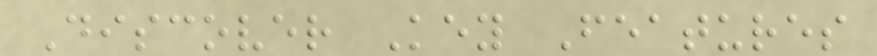Discover Key Features
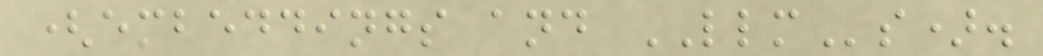(embeddings and LLMs).
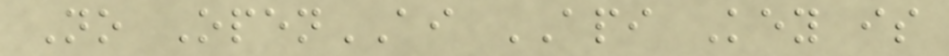No OpenAI API Key is
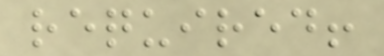required!
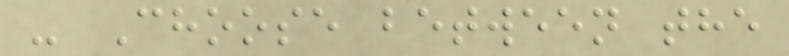- Choose between the
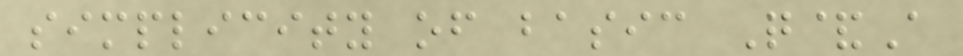simplicity of basic Q&A
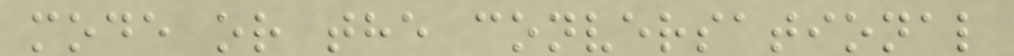mode or the conversational
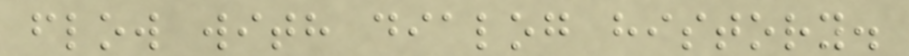flow with dialog history.
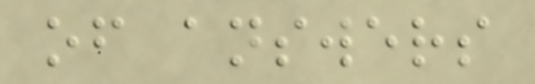of answers
